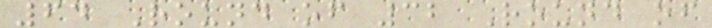64 Round of 32 Round of
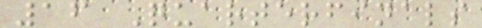16 Quarterfinals
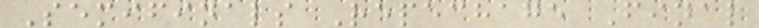Semifinals Repechage Final
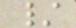/
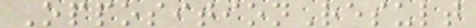OppositionResult
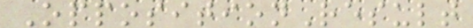OppositionResult
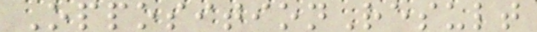OppositionResult
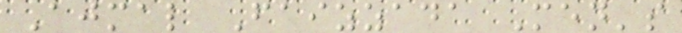Ajmal Faizzada Men's
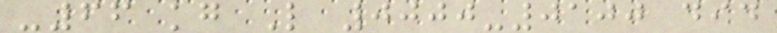-66 kg L 0000-0100 did
